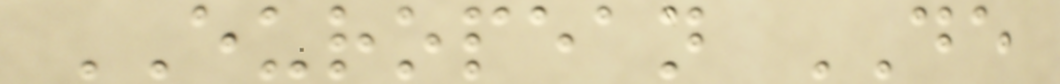EUROPEAN DE
